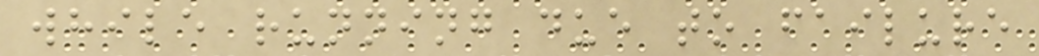while running due to failure
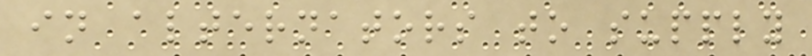in alternators to supply
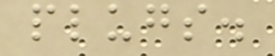plugs.
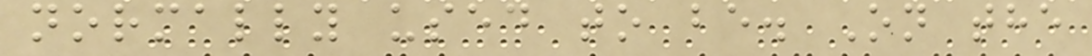normally used to be. On the
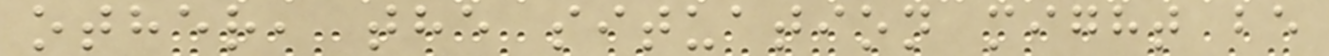other, the situation might be
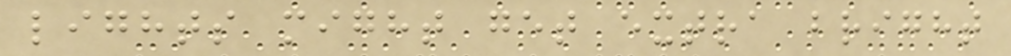lights might get extra bright
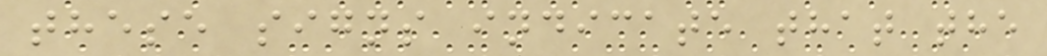these signs indicate that the
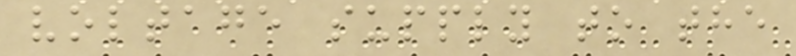voltage supply to the
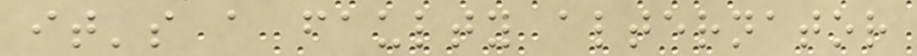it's a faulty alternator
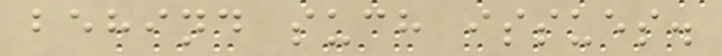behind such issues.
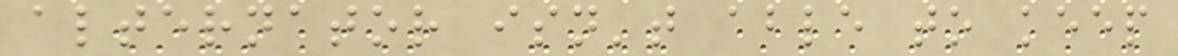alternator isn't able to keep
